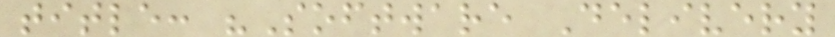title: "Software Delivery
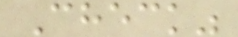Check"
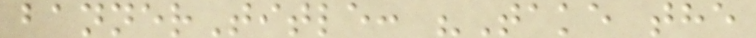bannerTitle: "Take the
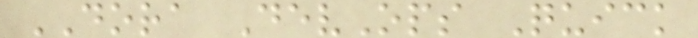DORA DevOps Quick
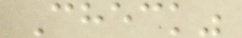Check"
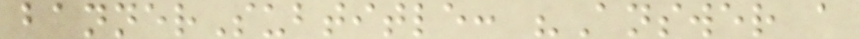bannerSubtitle: "Answer a
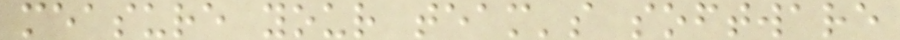measure your team's software
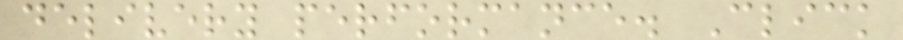delivery performance. Click
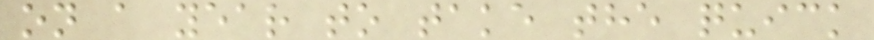on a year to take the quick
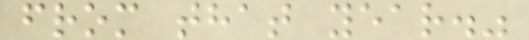from that year."
